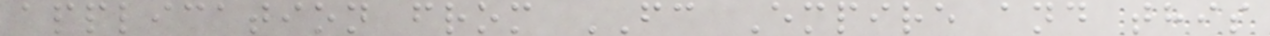application from FC Empire and this
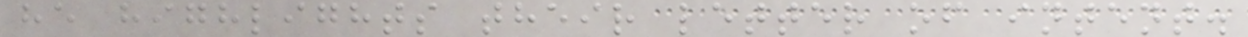he highlights their letter of intent.
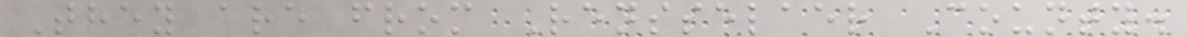They are from Rensselaer County.
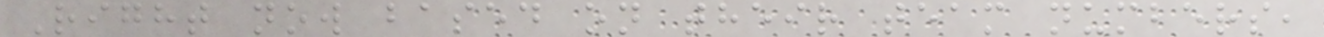Right now based on their team numbers,
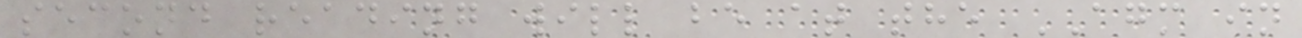second reading will be at the AGM in
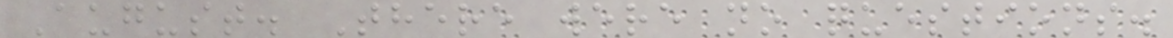August. There were no questions.
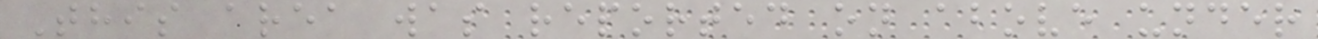This area was reported on above under
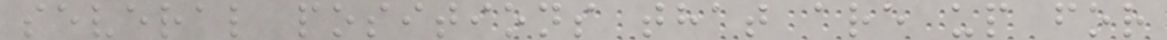several positions that are up for
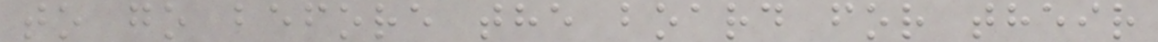to go before the board for their
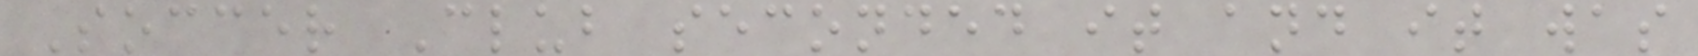Soccer Club seconded it and it was
